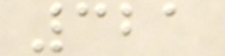321
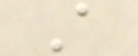A
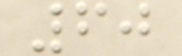60
